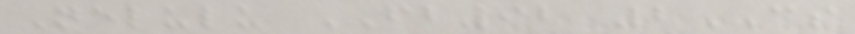Nelulu FB92 2CS
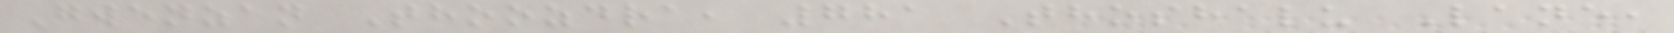Gwenzan Thoozdra, 781 Thoshalu Lane,
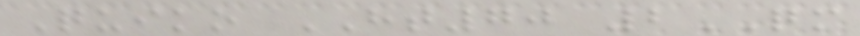Quiko HT70 2QM
